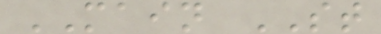MAIN ST
